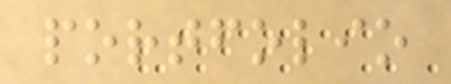portfolio
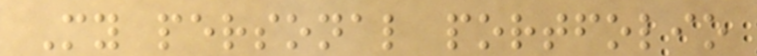My personal portfolio
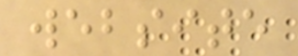website
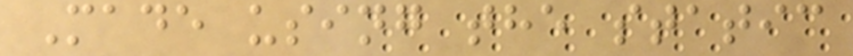Made using the static
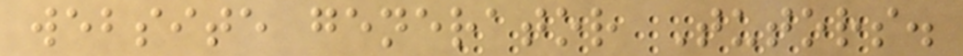website generator Tutors.
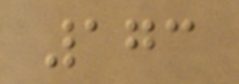173
